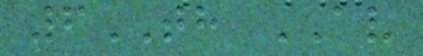6TH AV
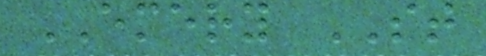EMERY ST
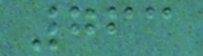763
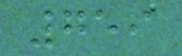759
